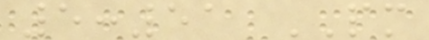5:51 PM
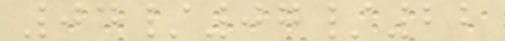04/07/22
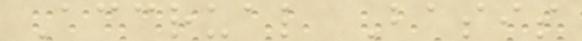Accrual Basis
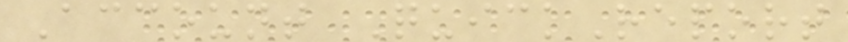Account QuickReport
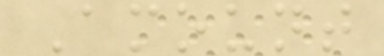Amount
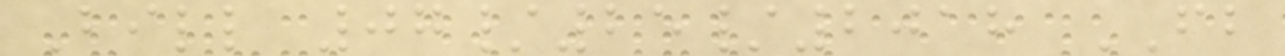Bill 07/25/2018 FB
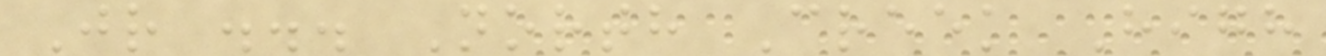Jr ... North Creek High
